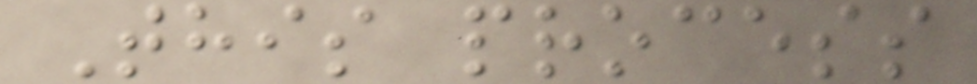This process
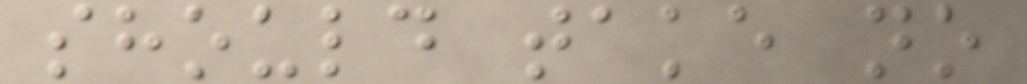should take no
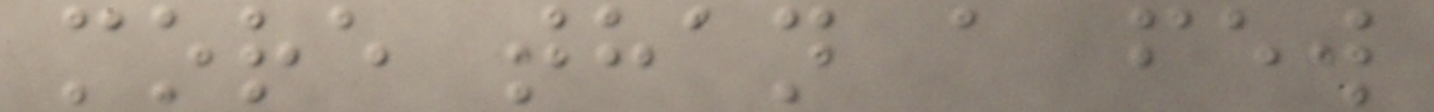more than a few
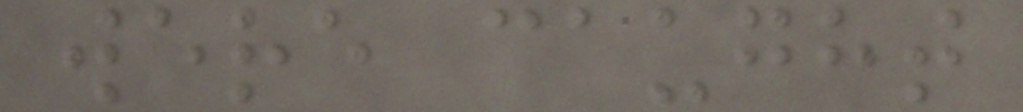were caught
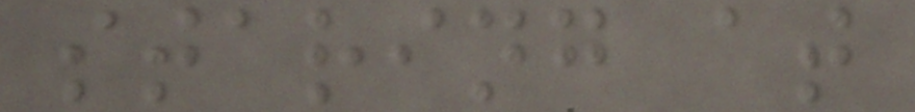staring at
